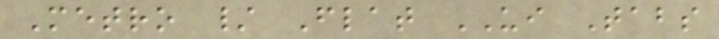Metro / Flat UI Tabs
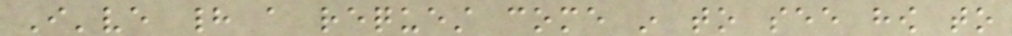I've had a request come in to see how to
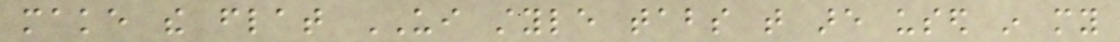make the flat UI style tabs that are used in my
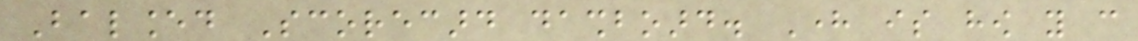Balanced Scorecard dashboard. Here is how you can
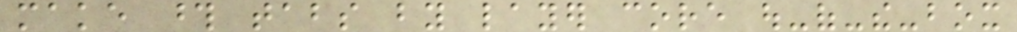make those tabs by layer core out-of-the-box
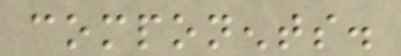components.
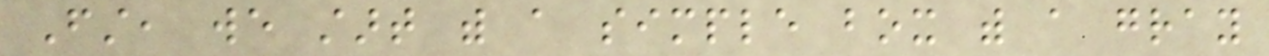First, we start with a simple box with a gray
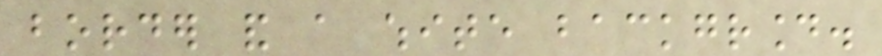border and a white background.
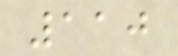110
